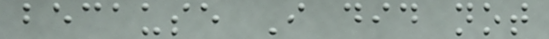because I did not
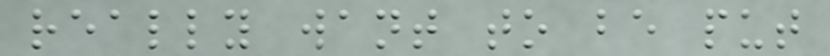really want to be put
